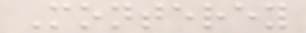Monterey
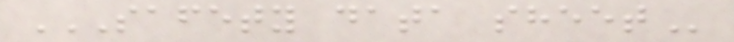SAFETY DATA SHEET
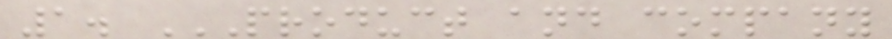1. PRODUCT AND COMPANY
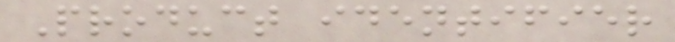Product identifier
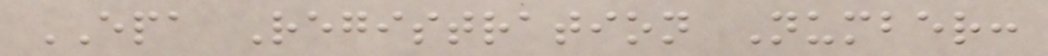EPA Registration Number:
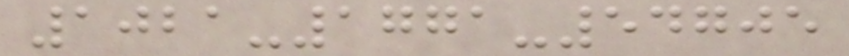1021-1771-54705
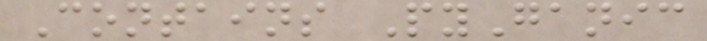Contains PyGanic
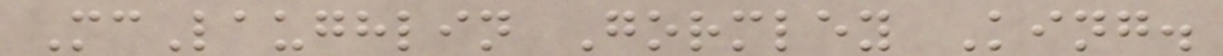McLaughlin Gormley King.
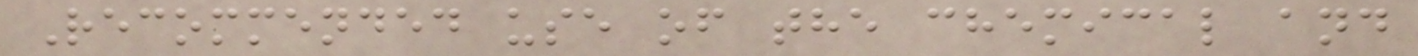Recommended use of the chemical and
